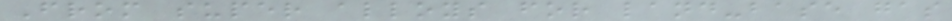From super alloys for land-base gas
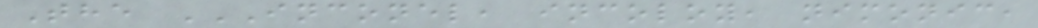The INCONEL, INCOLOY, NIMONIC,
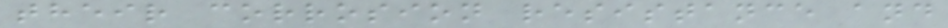their corrosion resistance and
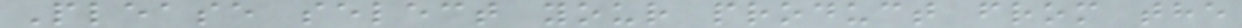Please select your product from the
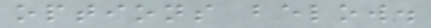options below.
